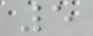5
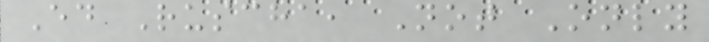Ed Ruscha, Not Only
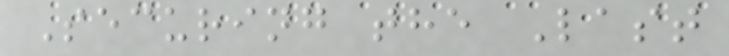Securing the Last
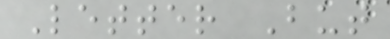Letter But
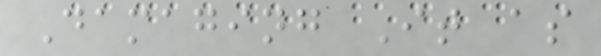Damaging It as
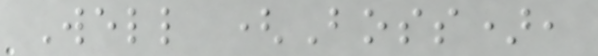Well (Boss),
